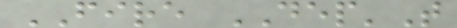FIRE DEP'T
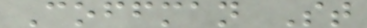Coffman St
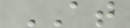AT
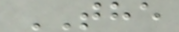THE
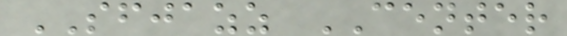SFJAZZ CENTER
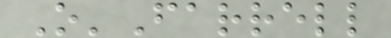O'Farrell
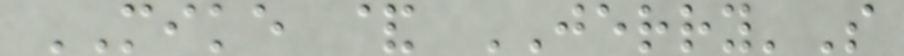MIKE & JERRY'S
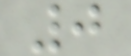0
